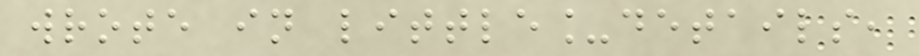wrote in little_details,
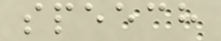speech
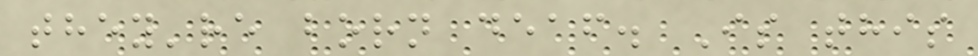they're born deaf. Is this
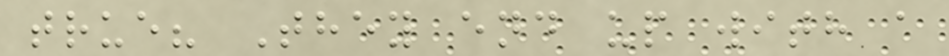true? They end up with a
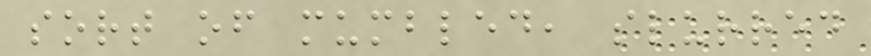sort of mumbled, slurred
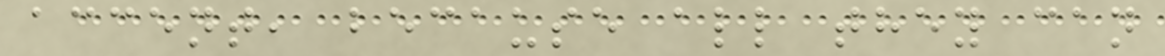accent, because all they can
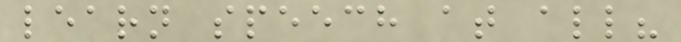learn speech at all?
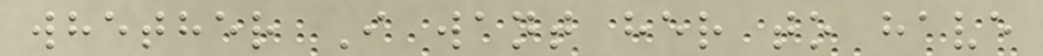whether I want her to have
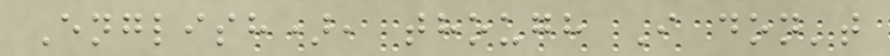English), though I don't
